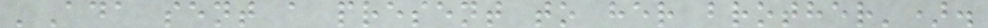'Ada sent a present to her brother').
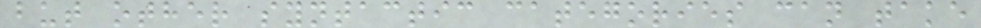but other syntactic categories can take
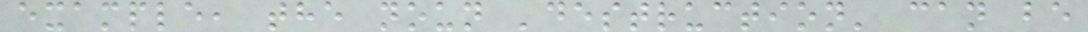example, the noun 'destruction' can be
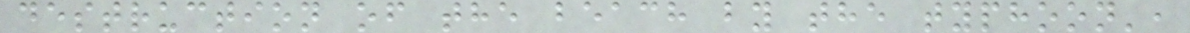destruction of the beach by the typhoon',
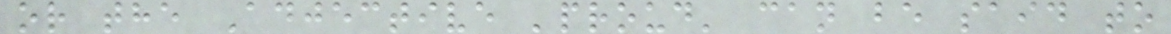or the Adjective 'proud' can be said to
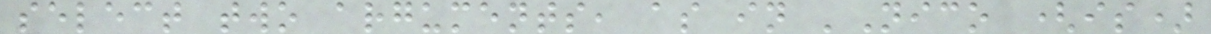select two arguments, as in 'Nico (is)
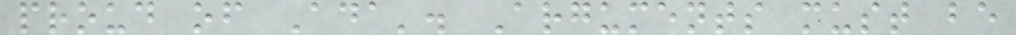proud of Ada'. Arguments must be
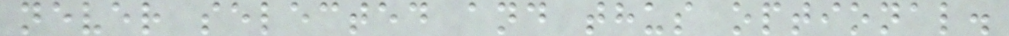never selected and thus optional.
